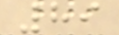89
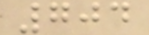704
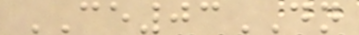CE03DN
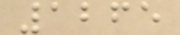1265
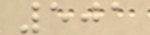501
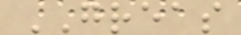GREAS
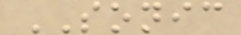SONIC
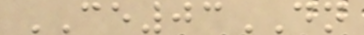CE03DN
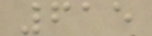615
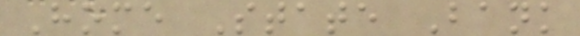Home State Bank
